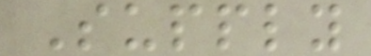Supply
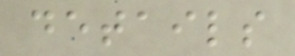details
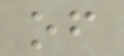of
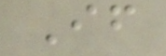If
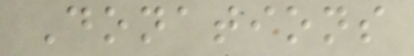Donations
